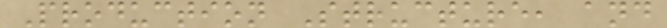Production Structure, and
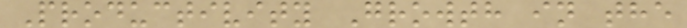Productivity Growth in the
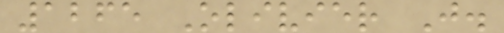1265 Olivier J.
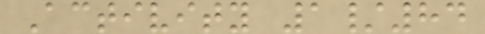Activity 1/84
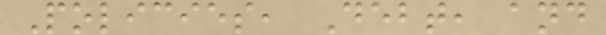Policies, Debt, and
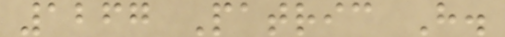1267 Patric H.
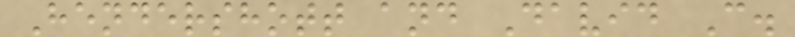Hendershott and David C.
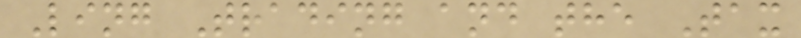Ling Trading and the Tax
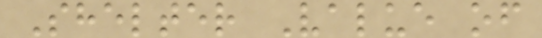Shelter Value of
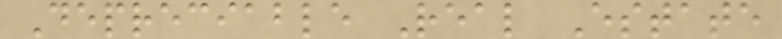Depreciable Real Estate
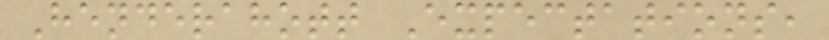Henderahott Expectations,
